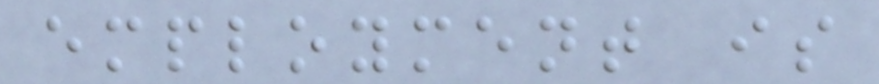employment is
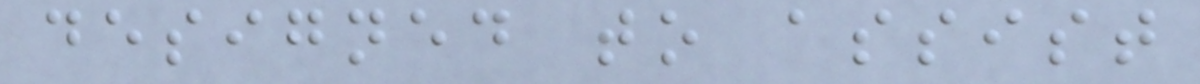designed to assist
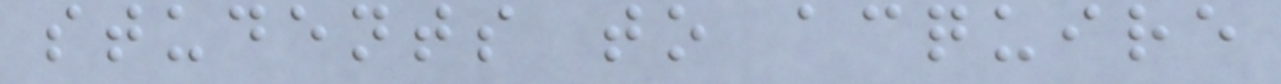students to acquire
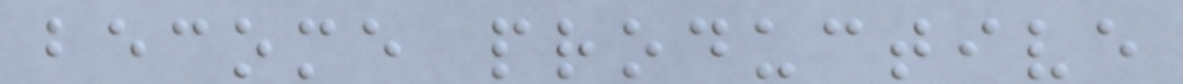become productive
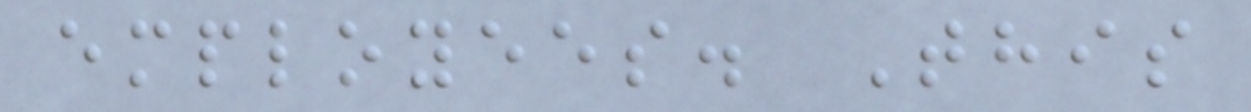employees. This
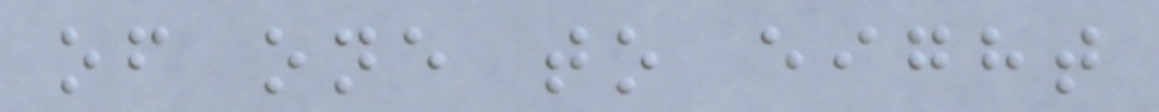of one to eight
